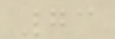73
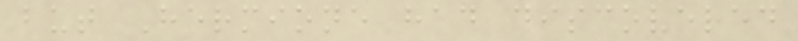but Hermione had discovered
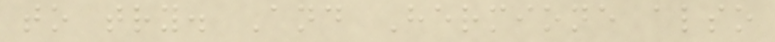to try. And Hermione also
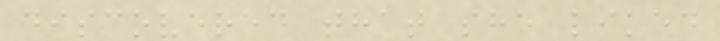discovered that she liked
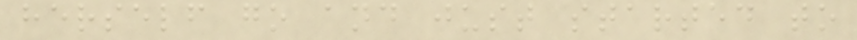herself go and just started to
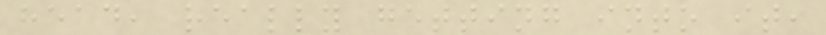head, really getting into it,
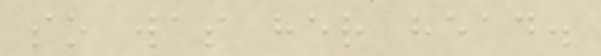so was her head.
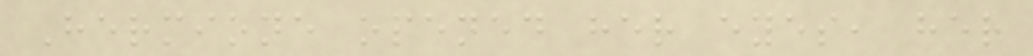Hermione opened her eyes, her
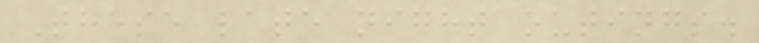These late night outings.
